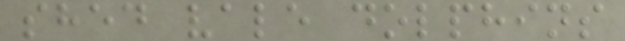shed vale dolphins
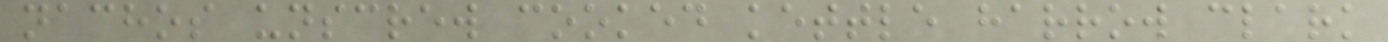nachos unscrew cooked kettle harrow clark
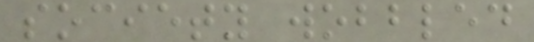society wobbled
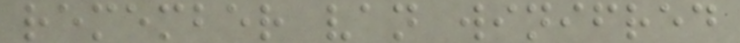remember van winifred
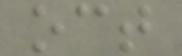oct
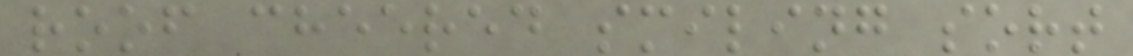roof cheered smiling sort
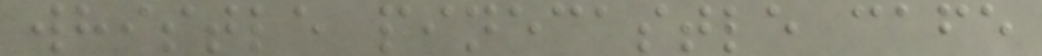whistle pinecastle cafe
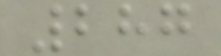287
